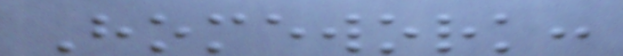Homework:
